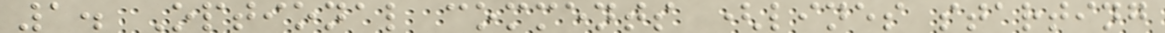1. Optional comments (lines starting
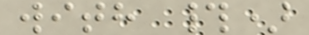with #)
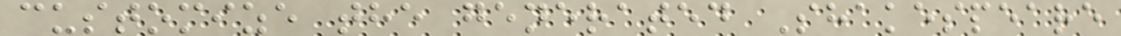customize the generated Shakespeare
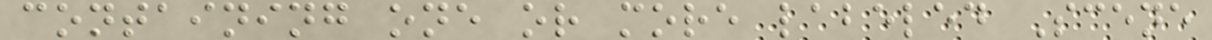containing one or more labeled Scene
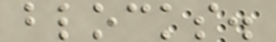blocks.
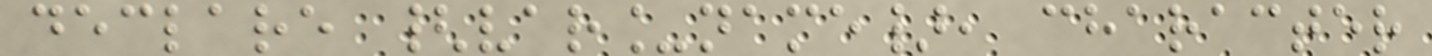declare {var_name}, character
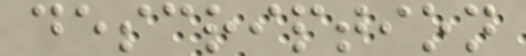description
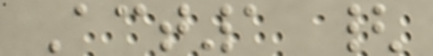Act1 {
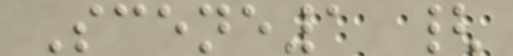Scene1 {
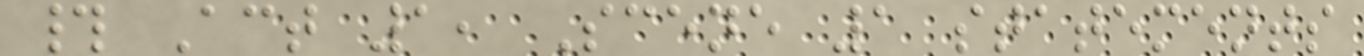# Act 1, Scene 1 statements
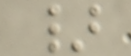}
